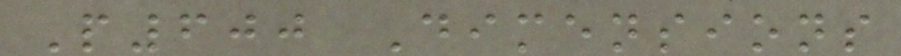P600 Dimensions
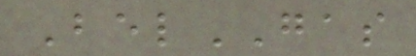BelGAS
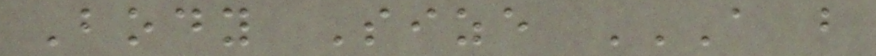Body Size A B
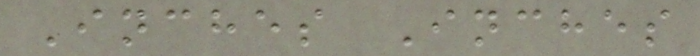Inches Inches
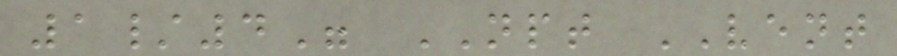1/4" NPT VENT
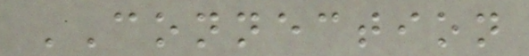CONNECTION
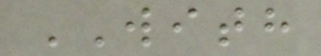WITH
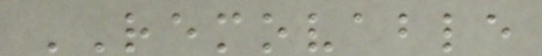REMOVABLE
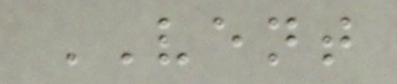VENT
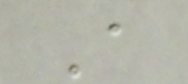A
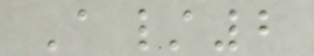A/2
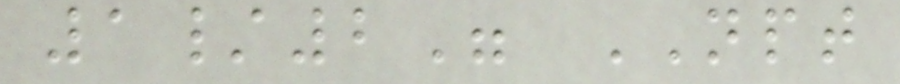1/2" NPT
